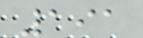191
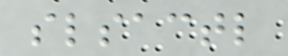slsactl
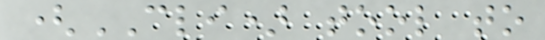(CLI) tool to
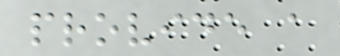provide a
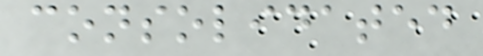consolidated
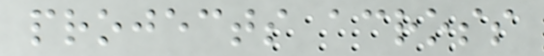projects across
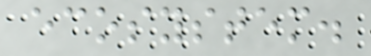ecosystem.
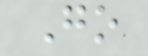Go
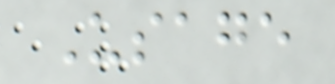Usage
